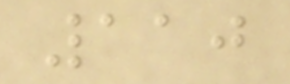110
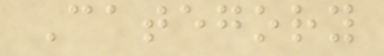Category
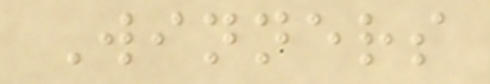Winners
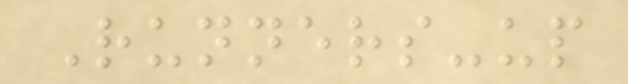Runners-up
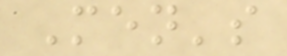Men's
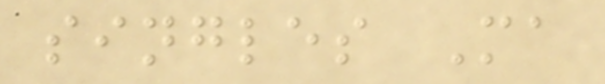singles Ma
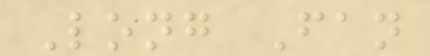Long Fan
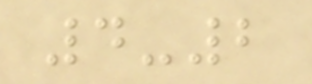4-2
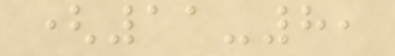(11-8,
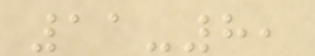11-8,
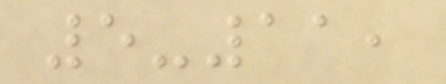5-11,
